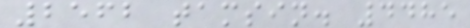2562 tamsin. 4485
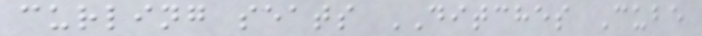curling seats DITCHES Cube
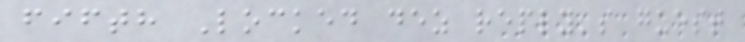fifth Locked dez reply's guest
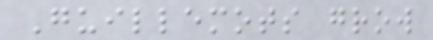Guillemots grow
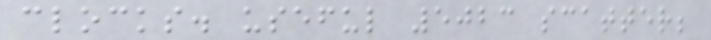clocks. useful 5023 scatter;
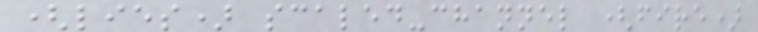(lies) scaled-channel (fire)
